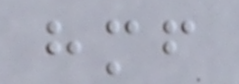hmf
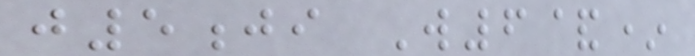j5ji W6&*
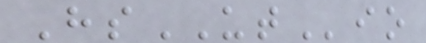HsUTio
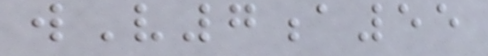wV7a55
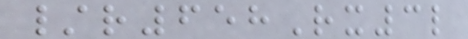/r658Rx3l
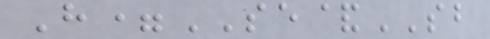H=SE&SB
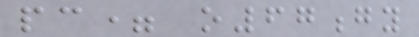pc= o67gy
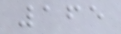165
